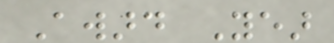Award Year
